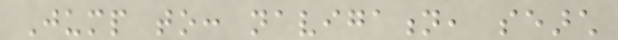Jump to: navigation, search
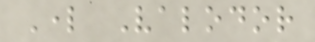Lord Valodor
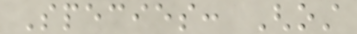Species: Ghost
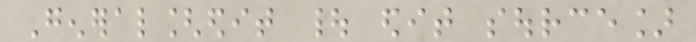General[edit | edit source]
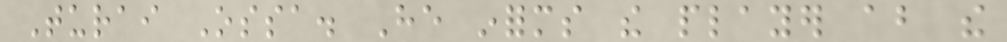Turai Ossa. He informs the player about the
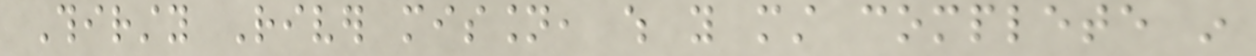Thirsty River mission, which you must complete in
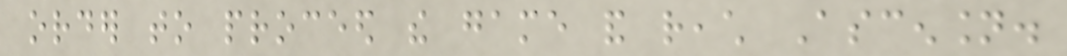order to proceed the game and reach Ascension.
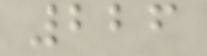226
